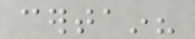certain?
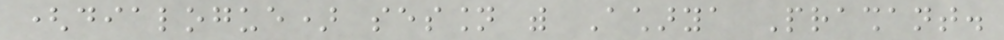(dialogue) session with Acharya Prashant.
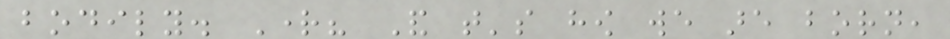bodily. Right? And that's how we are born,
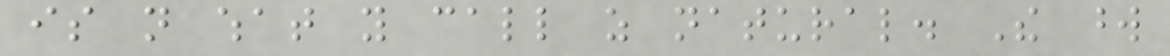is not what you call as natural. The word
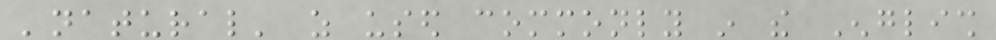'natural' as used commonly in the English
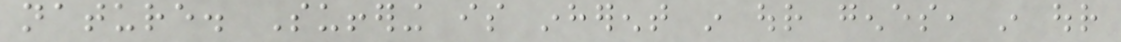nature. Suffering is inherent in our genes, in our
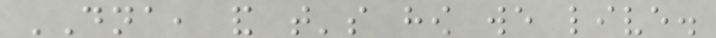DNA, and that's how we live.
